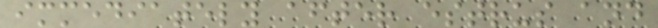immediately after estrus and
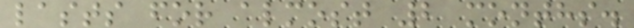lasts for almost 2 months.
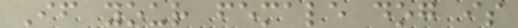If your female dog is
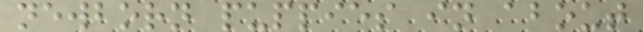newborn puppies in about
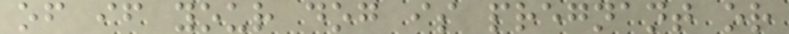of if your dog is pregnant or
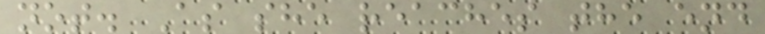not. As she reaches the end
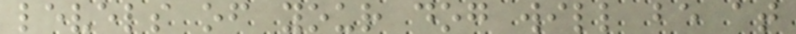levels of your dog will be at
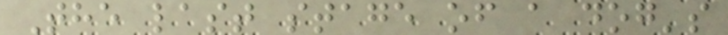The last stage of a dog's
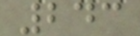243
